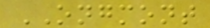ONGMONT
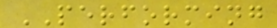PERFORMING
